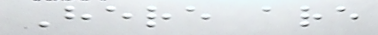Here are
